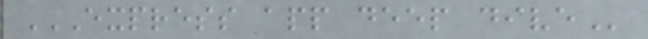EXPRESS APP DEEP DIVE
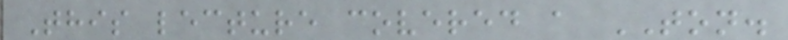This lecture covered a TON.
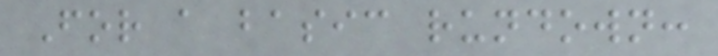For a basic rundown:
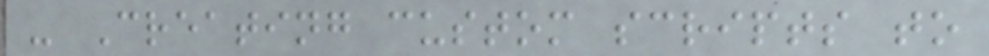- Creating custom scripts to
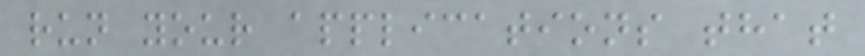run your applications that
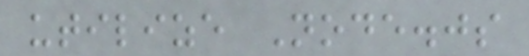utilize Node.js
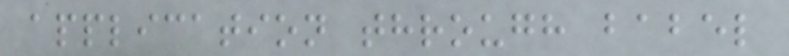application through babel
